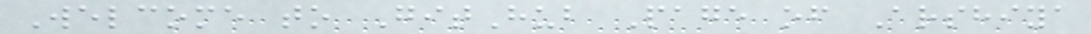Welcome to GitHub Page of Arshiya
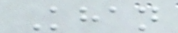Khan
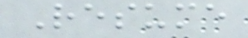Resume
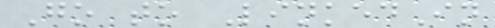Go to LinkedIn
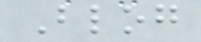Blog
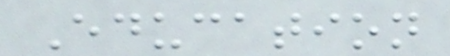Education
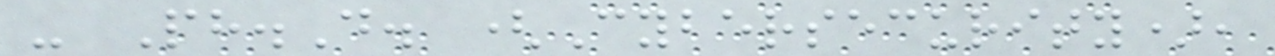- Ph.D. (Cybersecurity),
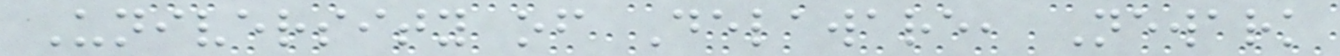University of Delaware, Newark
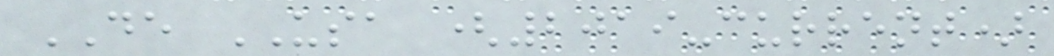DE USA (2019-current)
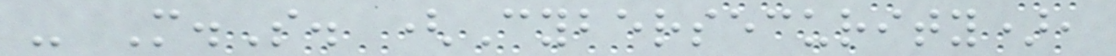- M.S. (Cybersecurity),
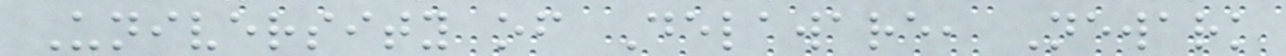University of Delaware, Newark
